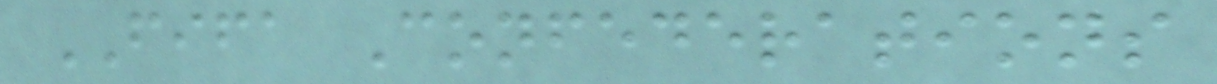FIFA Confederations
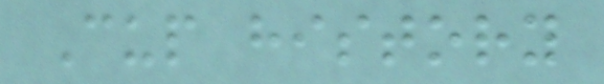Cup history
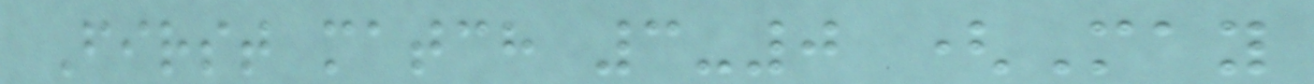First match 3-0 (May
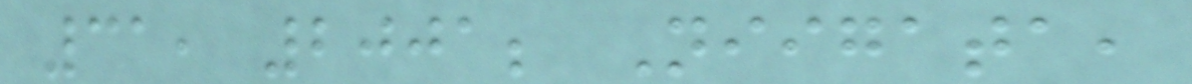31, 2001; Niigata,
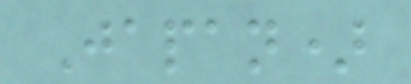Japan)
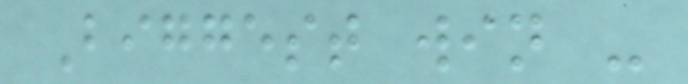Biggest win -
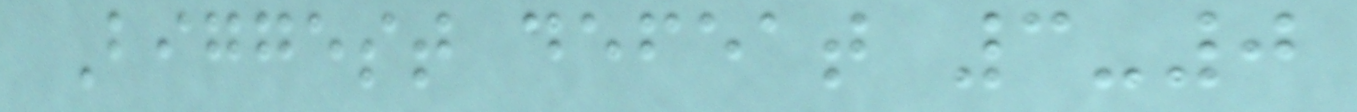Biggest defeat 3-0
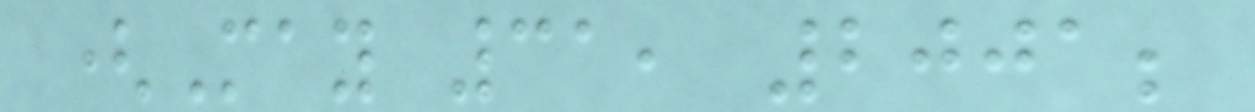(May 31, 2001;
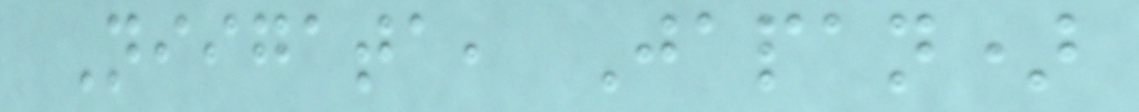Niigata, Japan)
